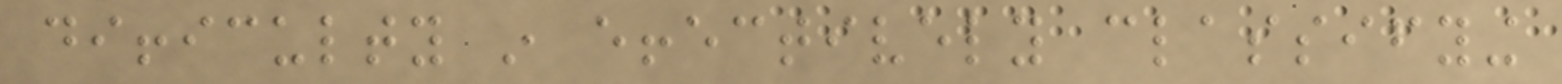difficulty in effectively classifying
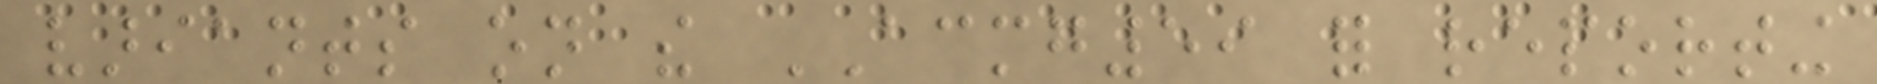variants on the ACMG59 for reporting
